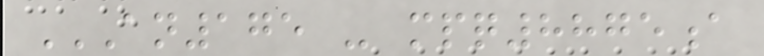AN175 - MPQ8875A
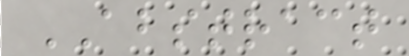ABSTRACT
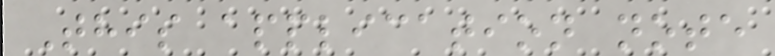This application note
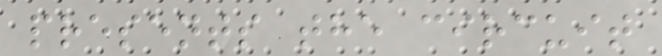presents the circuit
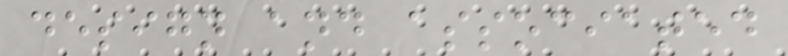design and associated
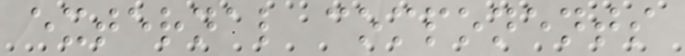external components
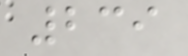239
